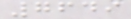7649
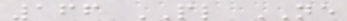166 PL NE
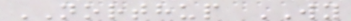NORTHUP WY
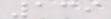139
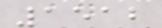1512
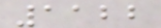1122
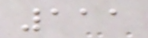111
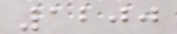1200
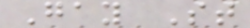Gay St
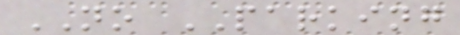NO PARKING
